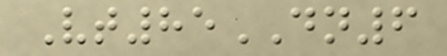Vt85DN6
